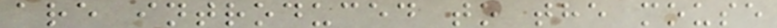are introduced to the mouse
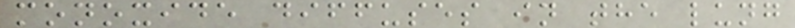monoxide diffuses in the lung
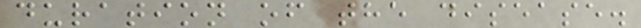duration of the disease.
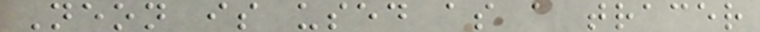Neon is used as a tracer
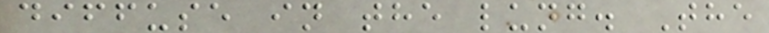diffuse in the lung. The
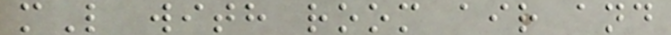mL with room air and
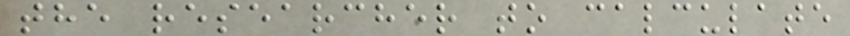the researcher to calculate
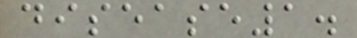disease1.
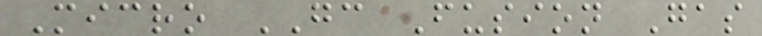Micro GC Fusion Gas
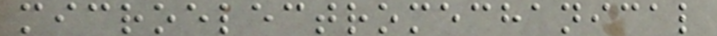microelectromechanical
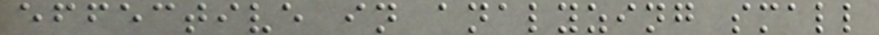effective in analyzing small
